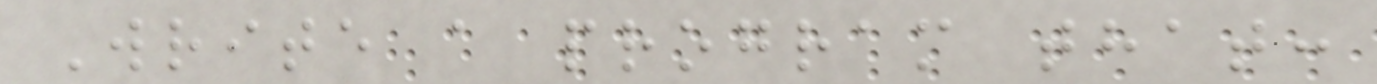Write a program that:
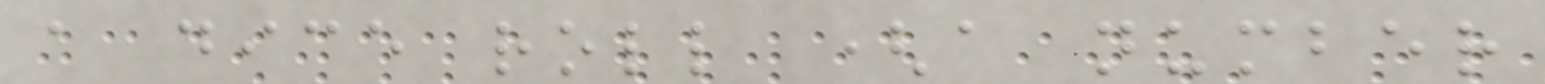a dice roll (a number
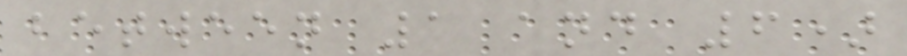between 1 and 6)
